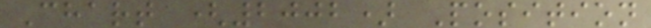Chart (2002) Position
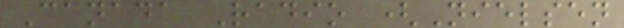Canada Radio (Nielsen
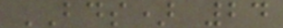BDS) 24
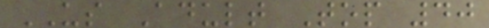US Adult Top 40
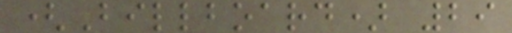(Billboard) 29
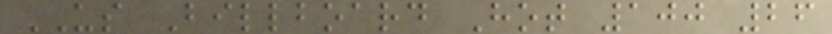US Billboard Hot 100 26
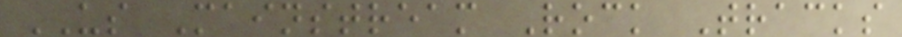US Mainstream Rock Tracks
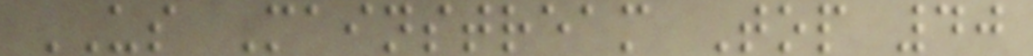US Mainstream Top 40
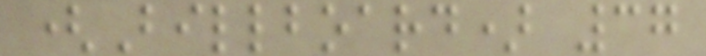(Billboard) 37
